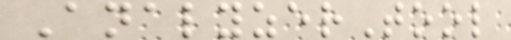AnalyzerTool
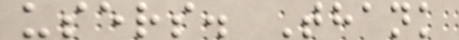users. Thank
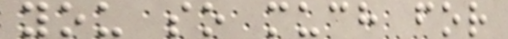you so much for
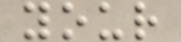your
